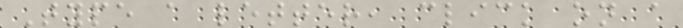Type a letter, click on a
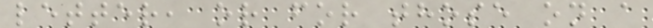letter, or for those on a
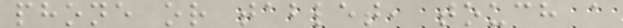phone or tablet, touch a
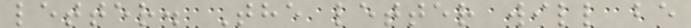letter. The letter will be
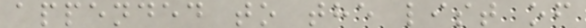appended to the list of
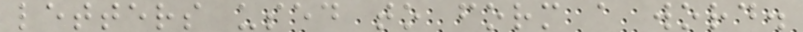letters used to form a word.
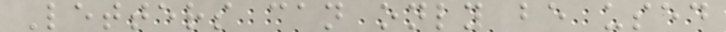Letters can only be used
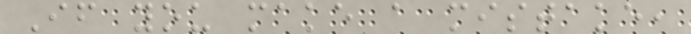If you make a mistake,
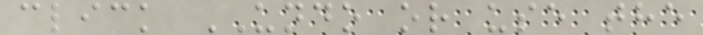click UNDO or use the
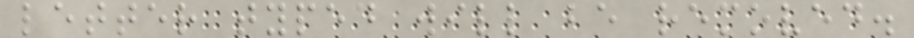letter typed will be removed.
